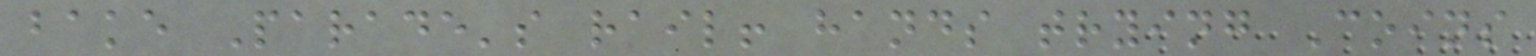bake Parade's rail! hands trying Coins
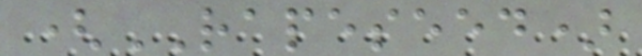(RAPESEED)
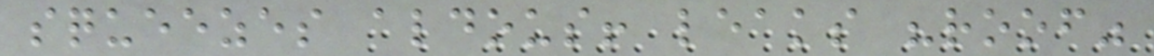squeezes aldous! leaks "roof"
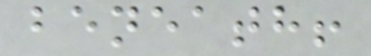beneath!
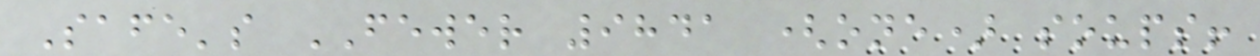Safe's FEWER 9841 (one) soups!
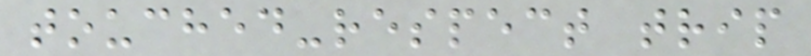touched-respect trip
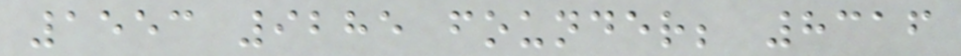1553 9285 founder; 8316
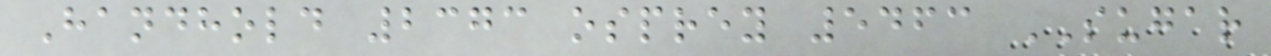Handhold 2373 osprey 5463 SUGAR
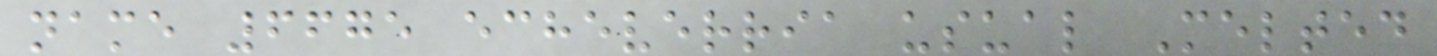name 6675 echeverria usual Melted
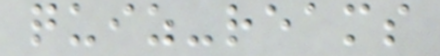quiz-reams
